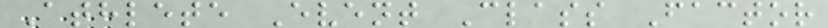Athlete Event Class Factor
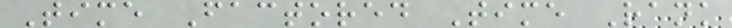Time Factored Time Rank
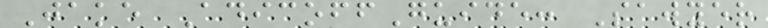Jake AdicoffGuide: Sawyer
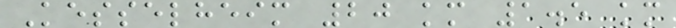Kesselheim 20 km 1.5 km
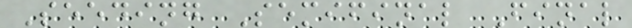Seeding Semifinal Final
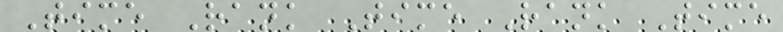Time Rank Time Rank Time
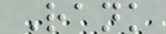Rank
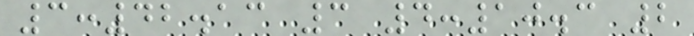3:42.13 3 4:10.3 2
